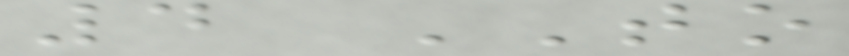4 TO
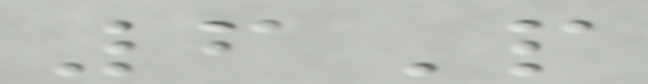6P
